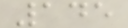145
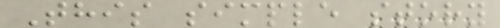This simple story
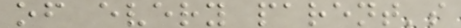of every parent's
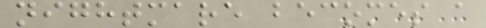nightmare becomes a
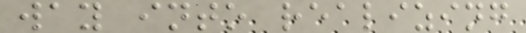way into realizing
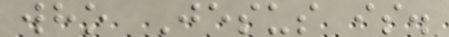who Jesus is.
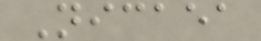Nicaea
